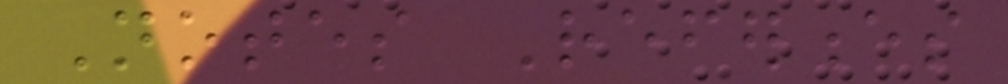Notes References
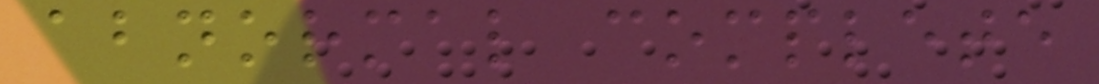abnormal complete
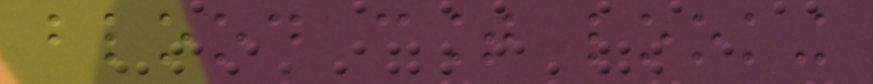blood count looking
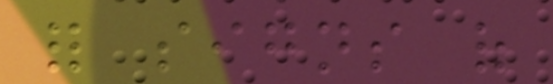for signs of
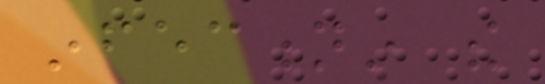infectionin the
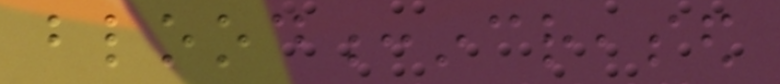blood:increased
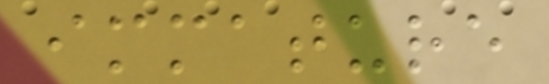immature
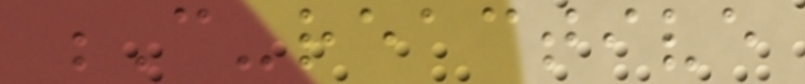C-reactive
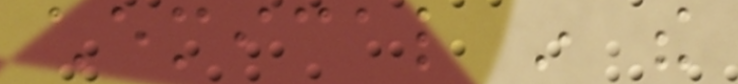chemical in the
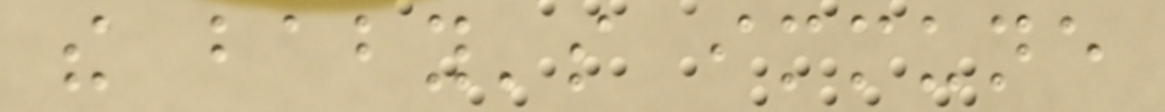the baby's immune
